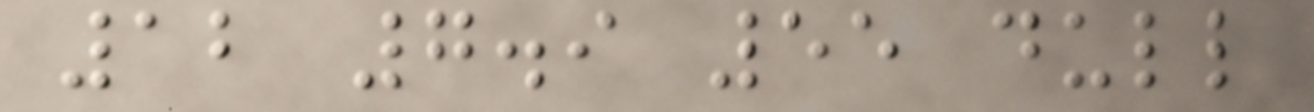12 7.9 55 dull
